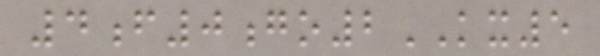4f0go2KX5
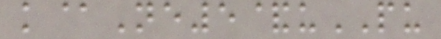k@Ne5&uPU
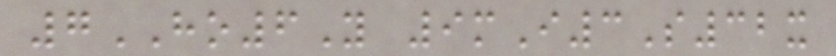7HO6Y 9mI3S32x
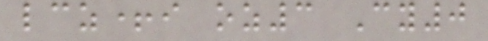lcz+i oz3 Cy0
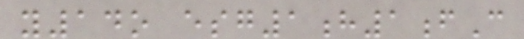y14o esg1h1fC
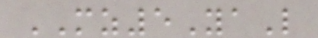MZ5YaL
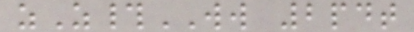zZ#WW 2pdt
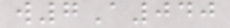w7A040
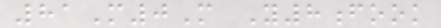81M0M Y8fook
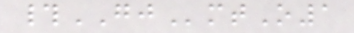#GJmtO1
